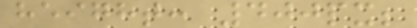height: 400px;
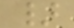}
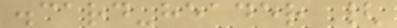.card-header {
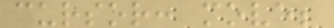cursor: move;
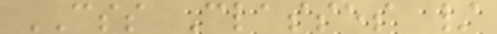CSS Classes /
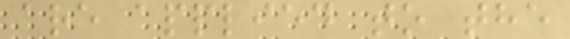are applied to the
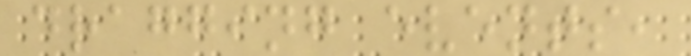dragging events,
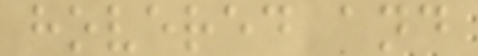hovered and
